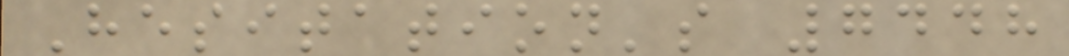Hesitation's 7448
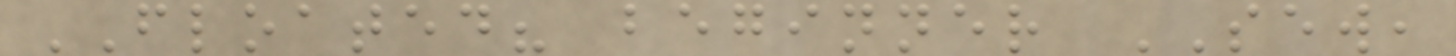FLOATED? beginner SEW,
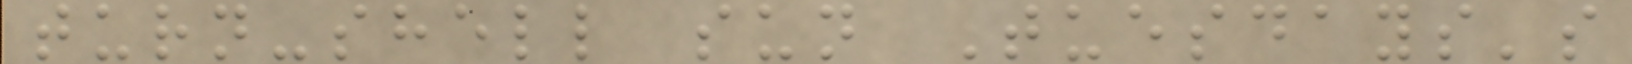turn-shell sun Tuesdays's
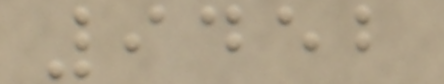9452
